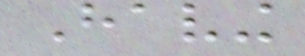Having
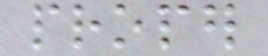proper
